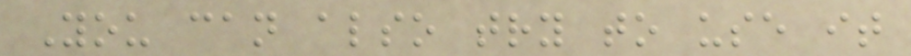You can also try to use it
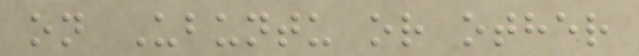on Ubuntu or other
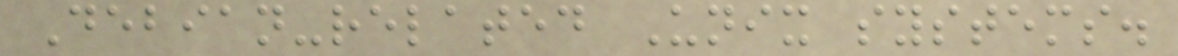Debian-related Unix systems.
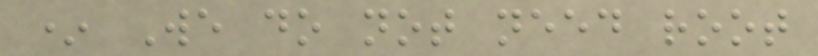* We do not need root
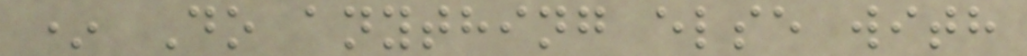* Do anything else with
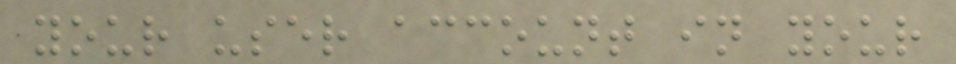your user account in your
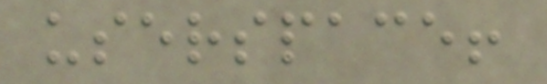userspace!
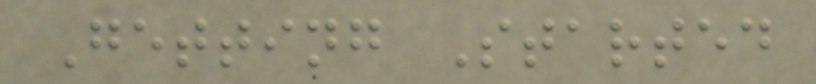Getting Started
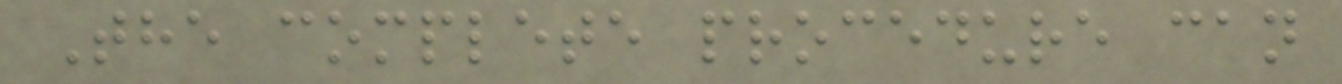The complete procedure can
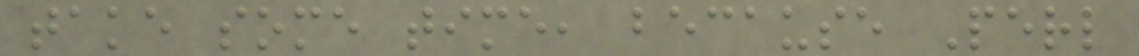take some time, because Perl
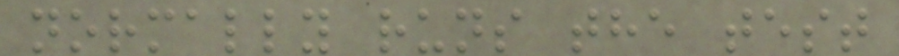normally runs the test
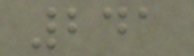241
